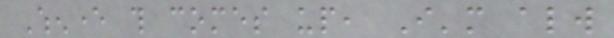Whenever this comes up, I'm always
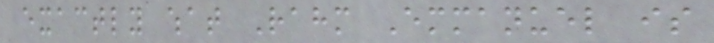exactly what Rahm Emmanuel is
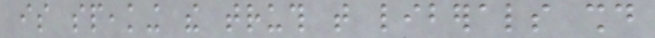is speaking the truth that liberals should
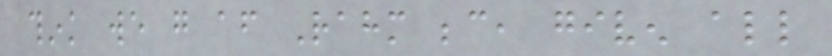think we go after Rahm because, given all
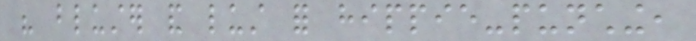his bluster and lust for hippie-punching,
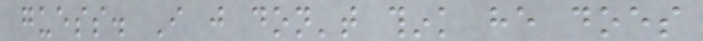guess. I just don't think he does
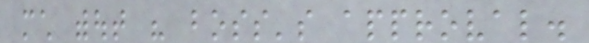much without his boss's approval.
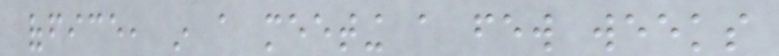office, in a meeting a few weeks
